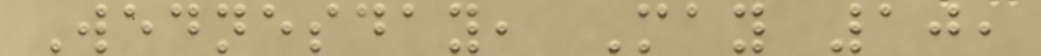Wednesday, May 10,
